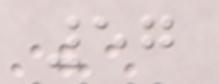57
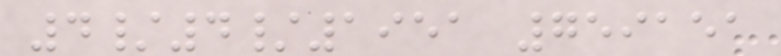4/4/1951 759151
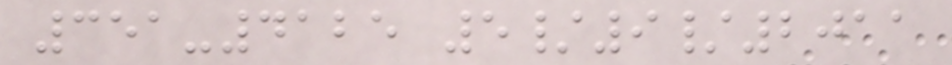351-4125 5/9/2011
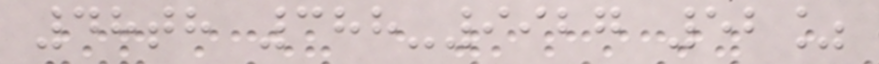48th 388-9927 52%
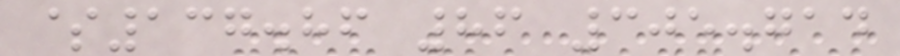$137.86 86 305.714
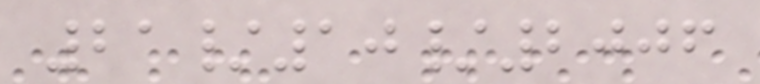21/10/2006
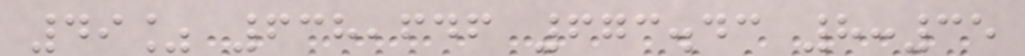49% 638,646 673.43 8:35
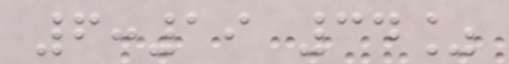6:19 34%
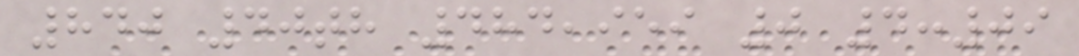840 40th 484,959 0 4:09
